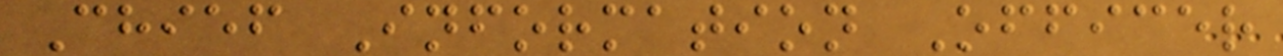Chief Information Officer
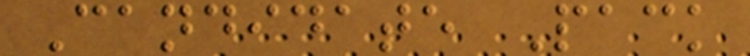Candidate Pack
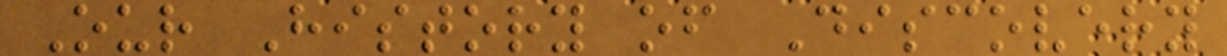Our History of Discovery
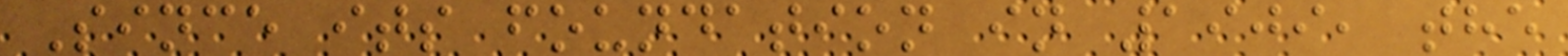Since its foundation in 1909, the
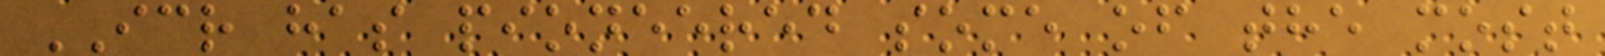ICR has pioneered some of the most
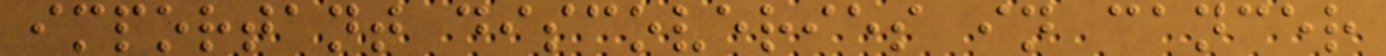important discoveries in cancer
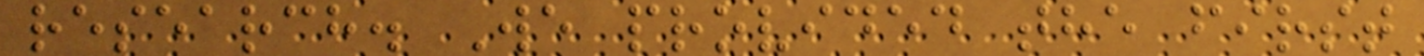research. We provided the first
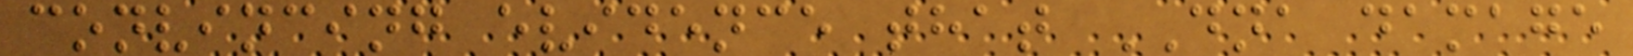convincing evidence that DNA damage
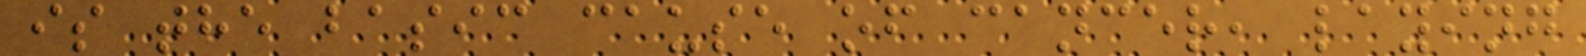is the basic cause of cancer, laying
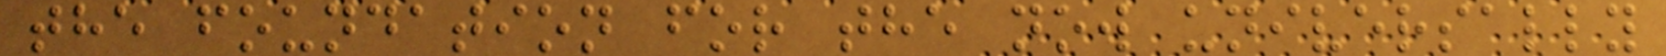the foundation for the now universally
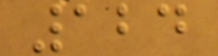124
